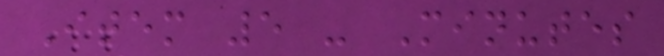Item 5 - Minutes
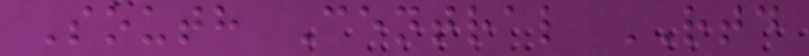South Central RTD
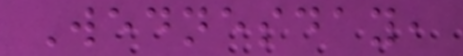Wednesday,
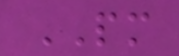PM
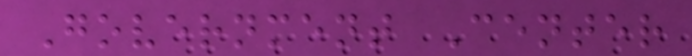Government Center
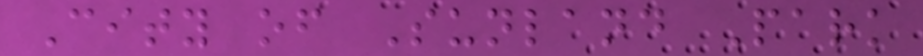City of Sunland Park
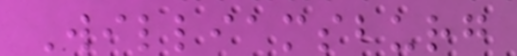Williamsburg
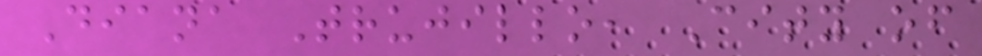Diana Trujillo, City of
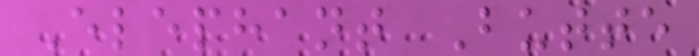Elephant Butte
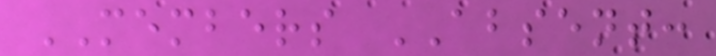MEMBERS ABSENT:
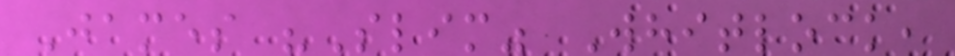James "Slim" Whitlock,
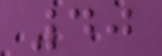40
